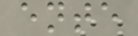ente
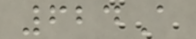624A
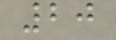20
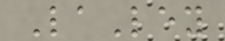LaLey
